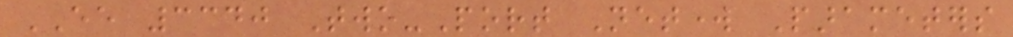EE 3340 Two-Port Network Parameters
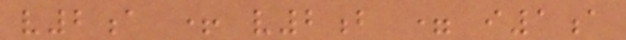v2a + v2b = i1a
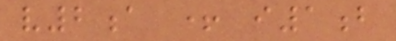v2a + i1b
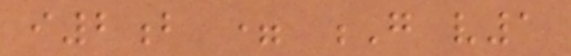i2b = G v1
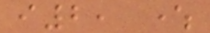i2, where
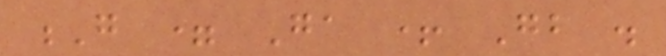G = Ga + Gb .
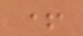+
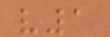v1
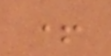+
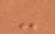-
